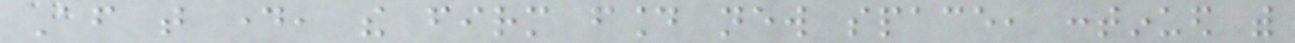After that day, the firm found new space, continued with
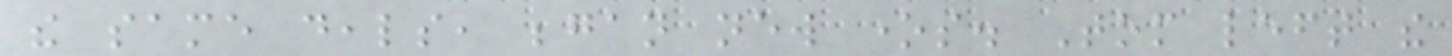the same deals, began new ones. Tom left the
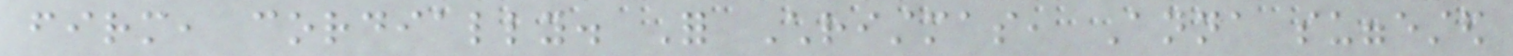firm, cordially. For Christmas, Anna suggested
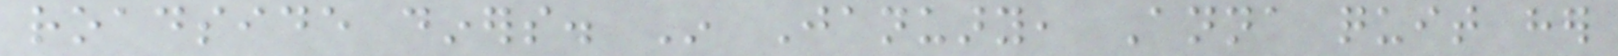roadside diners. In January, Anna quit her
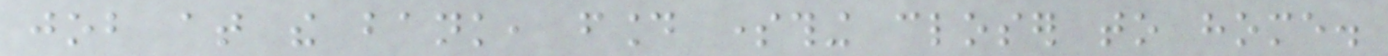job at the bank, found something closer to home.
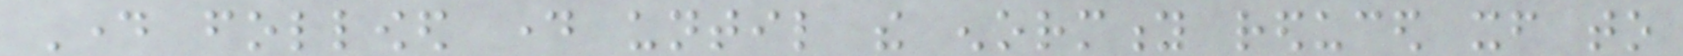Day followed day until the enormity reduced itself to
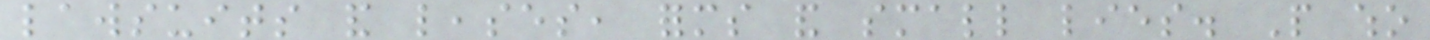lawsuits and leases, forms and small lies. People who
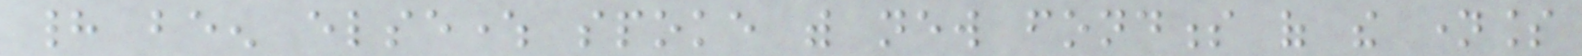had been elsewhere spoke with new fondness of the nameless
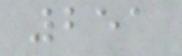251
